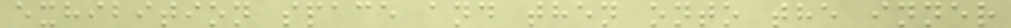exhibition space and then onto the inner
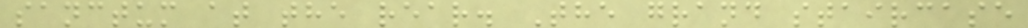sanctum at the rear. The grand staircase
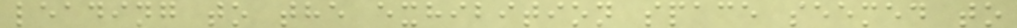leading to the exhibition space seemed to
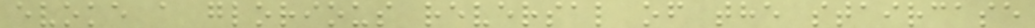evoke a glorious reversal of the staircase
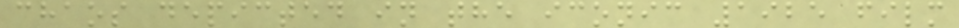chaos depicted in the iconic 1925 film
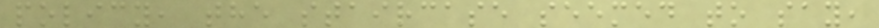policy, the staircase seemed to say,
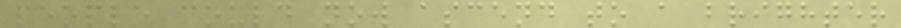people could now ascend to a brighter
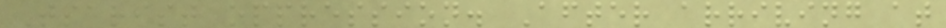Tsarist oppression. After arriving at
